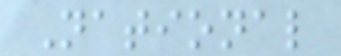National
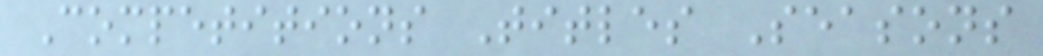Competitions Titles Seasons
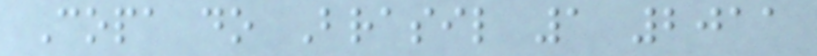Copa do Brasil 1 2011
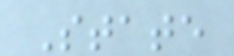State
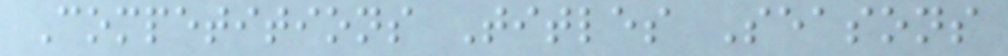Competitions Titles Seasons
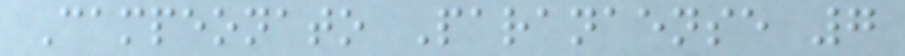Campeonato Paranaense 7
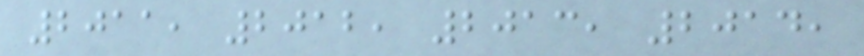2011, 2012, 2013, 2014,
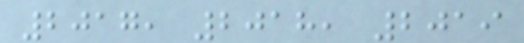2017, 2018, 2019
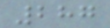287
